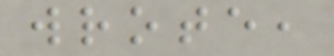wrote,
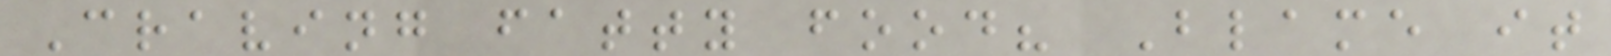Craving fatty food? Blame it
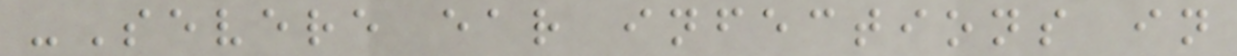-Severe ear infections in
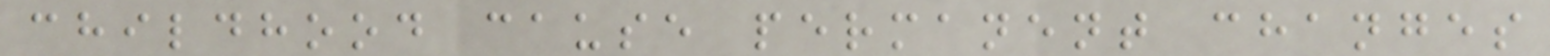childhood cause permanent changes
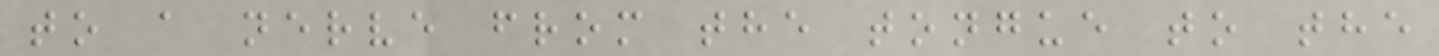to a nerve from the tongue to the
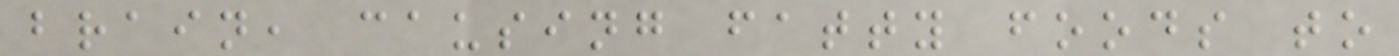brain, causing fatty foods to
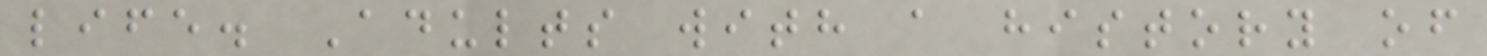life. Adults with a history of
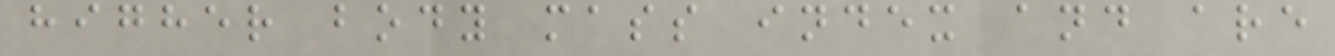higher body mass index and are
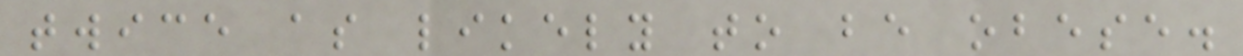twice as likely to be obese.
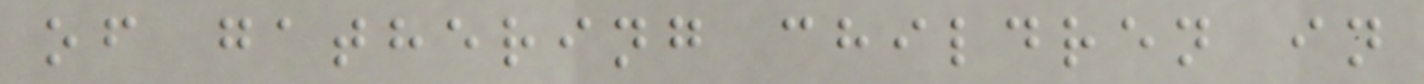of gathering children in
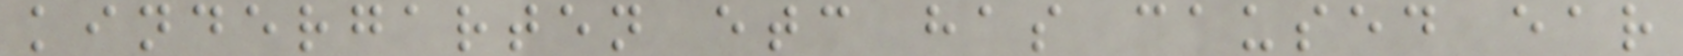kindergarten etc has caused ear
